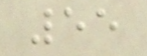55
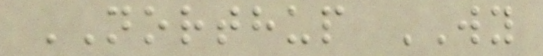NORTHUP WY
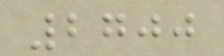2700
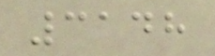3148
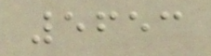5653
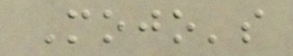Mojo's
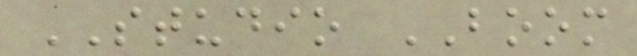STUDIO BOOM
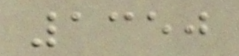1350
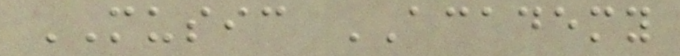MUSIC ACADEMY
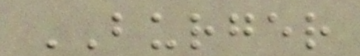BURGER
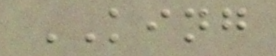KING
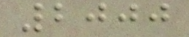2000
